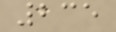235
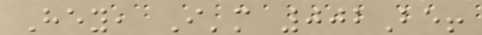Hey, I'm 002Be!
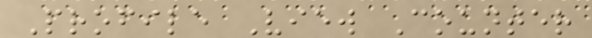Profile View Counter
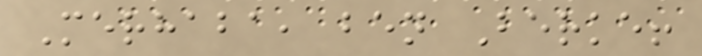Merhaba, ben Berke!
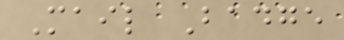Mail Badge
